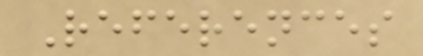References
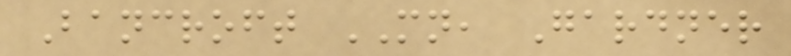Bancroft MN, Gardner
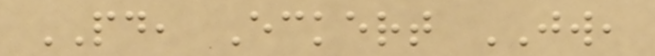PD, Eckert JW,
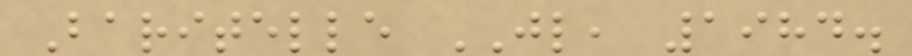Baritelle JL, 1984.
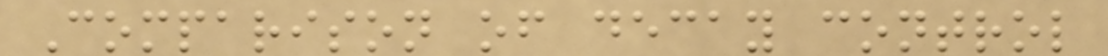Comparison of decay control
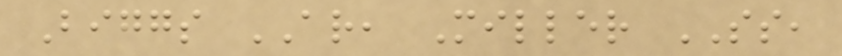Biggs AR, Miller SS,
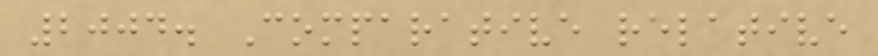2004. Comparative relative
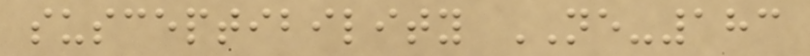susceptibility NE-183
